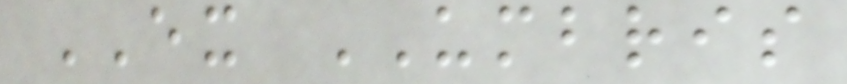EX UMBRIS
